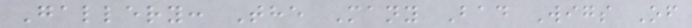Gallery: The Many Bad Wigs Of
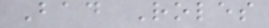Bad Roles
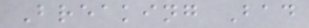Breaking Bad
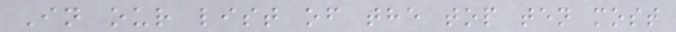In our list of the top ten most
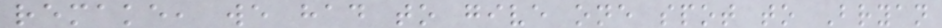remake, we had to give one spot to Bryan
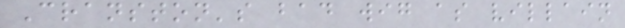Cranston's bad wig as villain
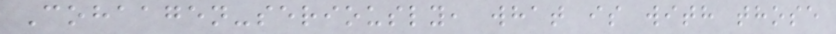Cohaagen-seriously, what is with those
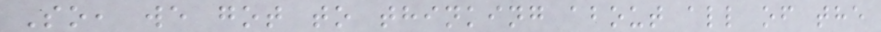So, we got to thinking about all of the
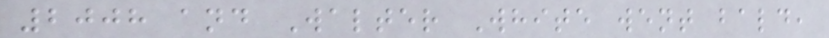2008 and Walter White went bald,
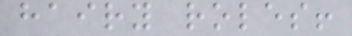hairy roles!
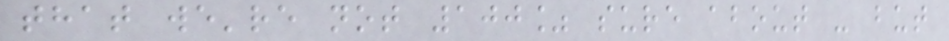that we're not 100% sure about - but
